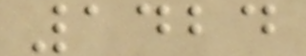1424
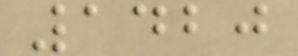1420
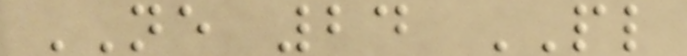NE 24 PL
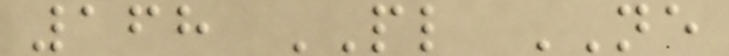168 PL NE
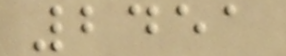2451
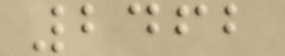2462
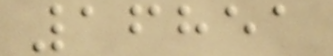16851
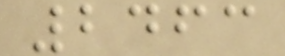2463
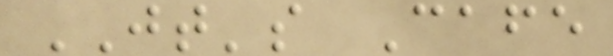JT's Cafe
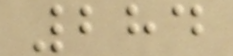284
